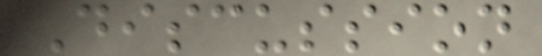Discussion
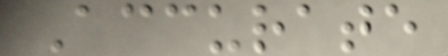Accurate
